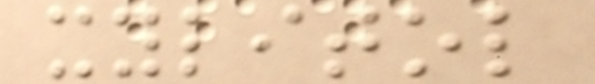xylitol
